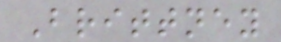Brittney
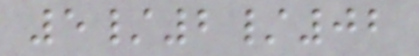5/2/02
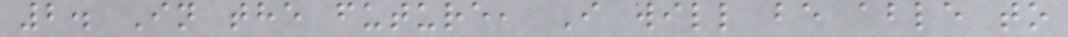2. In the future, I will be able to
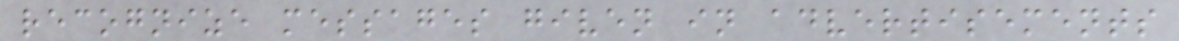recognize messages given in advertisements
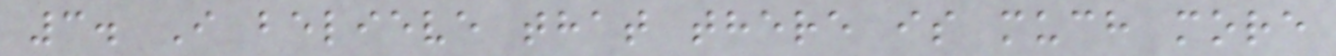3. I believe that there is much more
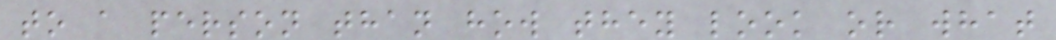to a person than how they look or what
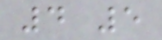4 5
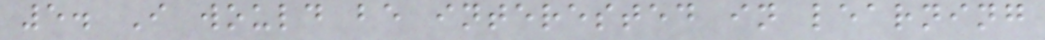5. I would be interested in learning
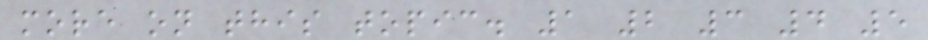more on this topic. 1 2 3 4 5
